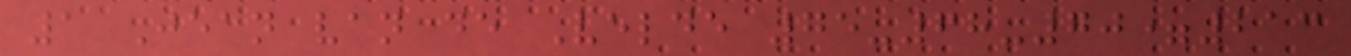1 Jean van de Velde 75-68-70=213
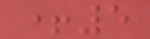+5
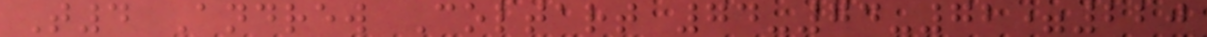T4 Andrew Coltart 74-74-72=220
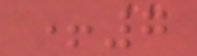+7
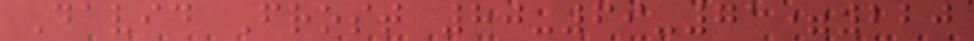David Frost 80-69-71=220
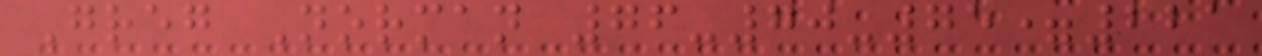Greg Norman 76-70-75=221
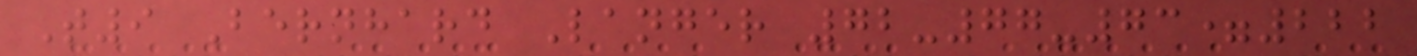T9 Bernhard Langer 72-77-73=222
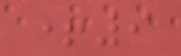+9
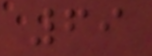69
